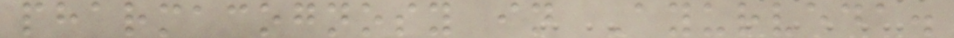pharmacognosy in Ayurveda.
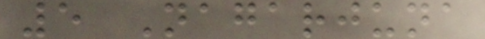5 Nagarjuna
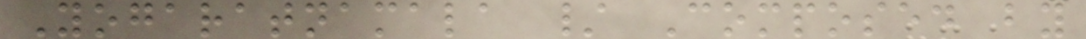Yogaratnamala / Composed by
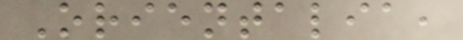Orientalia,
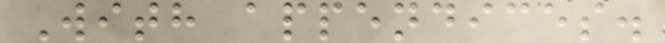With appendices.
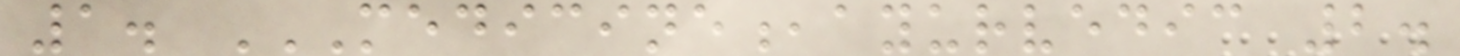1. MEDICINE,AYURVEDIC 2.
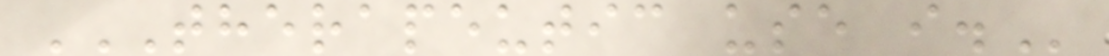THERAPEUTIC USE I.
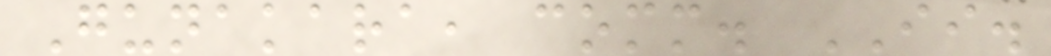Gunakara, comm. II.
